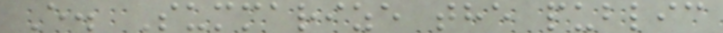E. Summarize the public
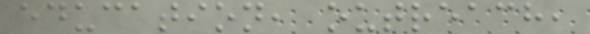education, outreach,
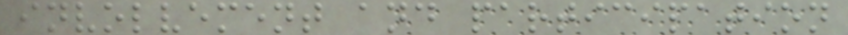involvement and participation
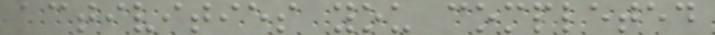activities you completed
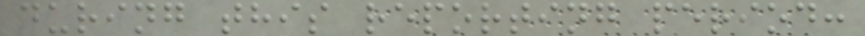during this reporting period:
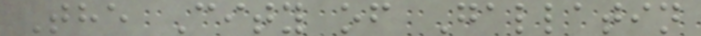The City of Gallatin
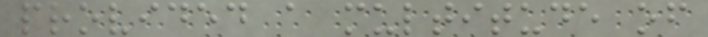provided a multitude of
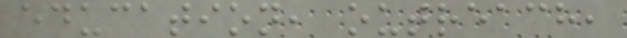education, outreach,
